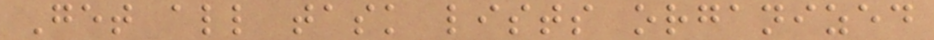Get all task lists organized
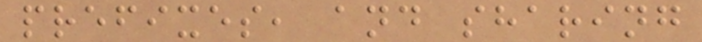prefixes, and sharing
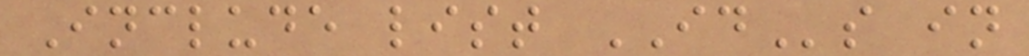Include list IDs in
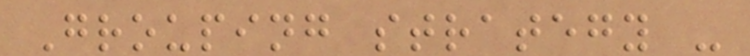Grouping strategy -
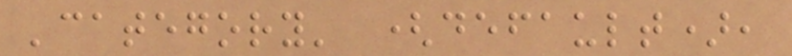'category' (default),
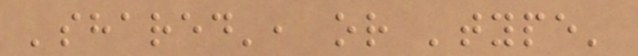'shared', or 'type'
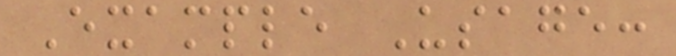Example Usage:
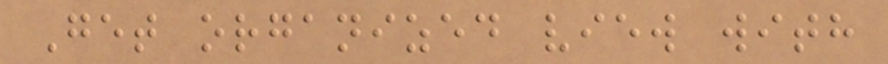Get organized view with
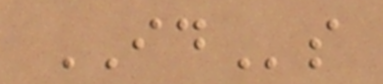IDs
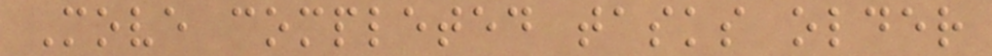Move completed tasks older
